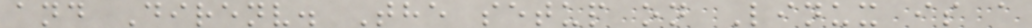and Direnv. The setup on Linux is a
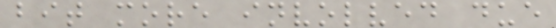bit more involved due
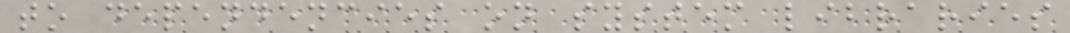to dependencies on system libraries
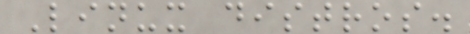Linux distros.
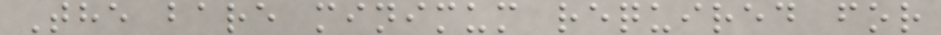The bare minimum required for
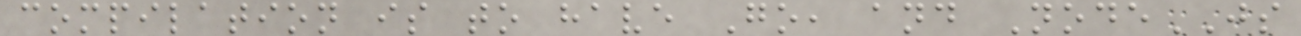compilation is to have Go, and NodeJS
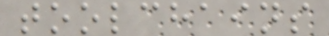toolchains
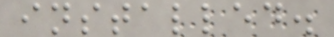installed.
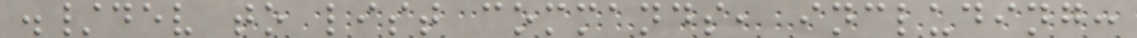./dev to list commands, including:
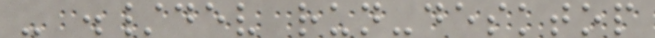- ./dev run-desktop
